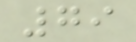79
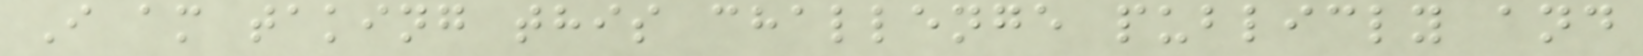I am taking this challenge publicly and
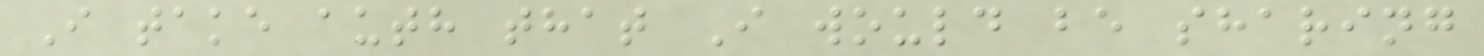I take auth that I would be sharing
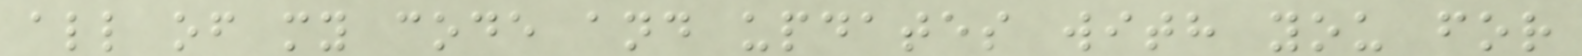all of my code and updates with you for
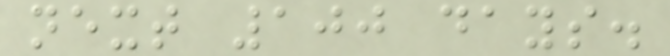next 100 days.
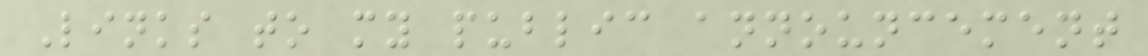Links to my public announcement
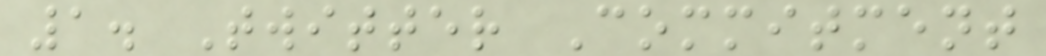1. Twitter Commitment
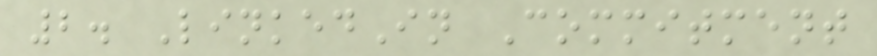2. LinkedIn Commitment
